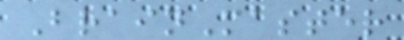BrainMaster
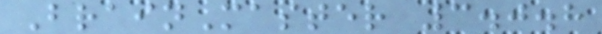BrainMaster 3.0.8
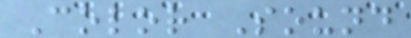Color Sound
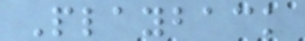Playback
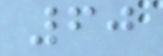60
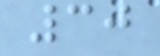30
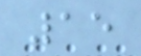15
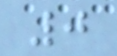0
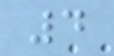4
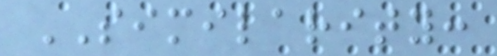SIMILARITY:
